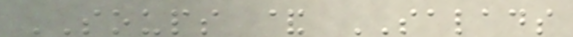SOUPS & SALADS
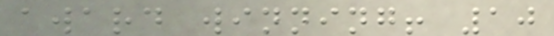award winning! 10
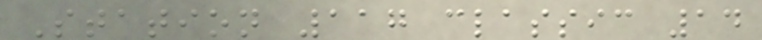Station 117 classic 14
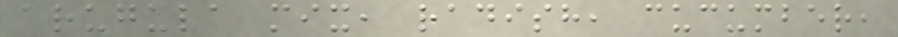arugula mix, radish, cucumber,
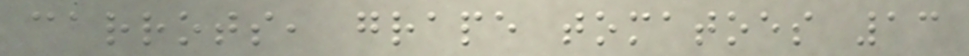carrots, grape tomatoes 13
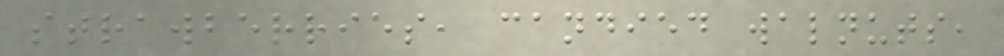strawberries, candied walnuts,
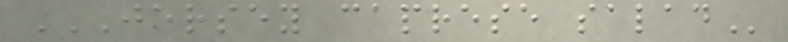JERSEY CAPRESE SALAD
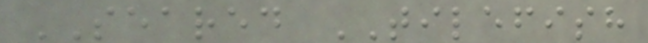SEARED TILEFISH
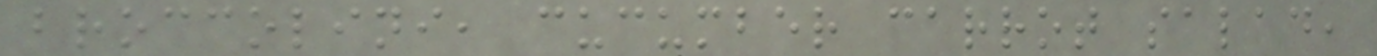broccolini, cucumber carrot salad,
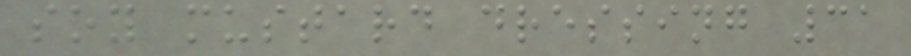soy mustard dressing 31
